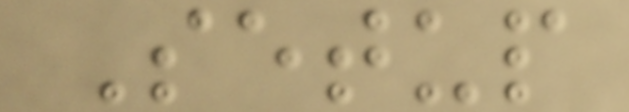Setup
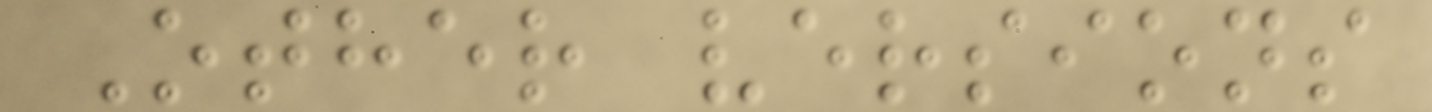Other versions
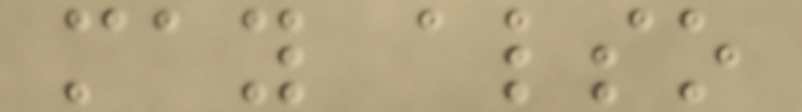may also
